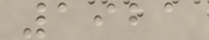1921
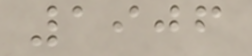1906
